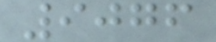9076
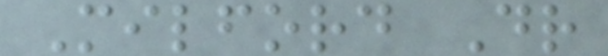Milford Dr
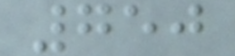750
